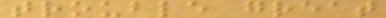trouble great
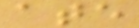ate
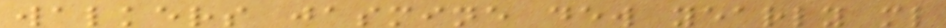walkers jasmine dew yearly ml
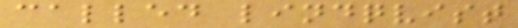called lindqvist
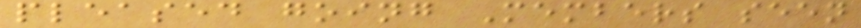pleased going Members seen
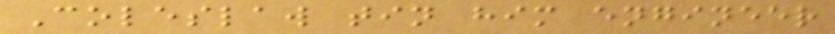Coleslaw tin him engineer
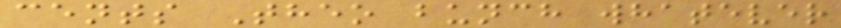cents Theo bunch whatever
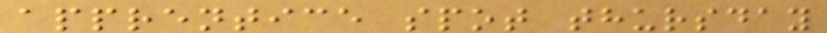apprentice spot thursday
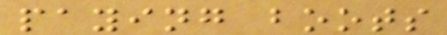paying boots
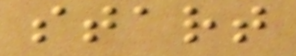start
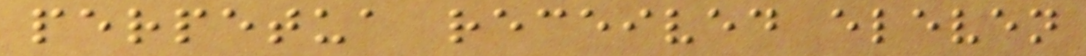perpetua received eleven
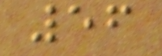56
